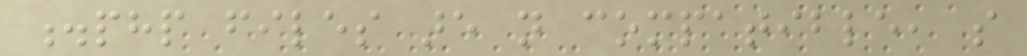.php files are not compatible, so
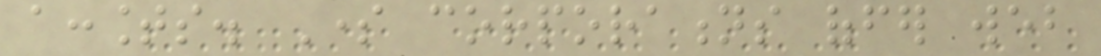accounts. Some corporations offer web
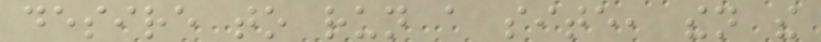desire to run a site, then the
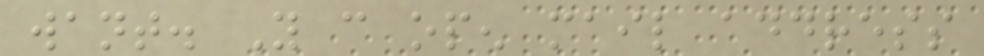want. You can open mail address
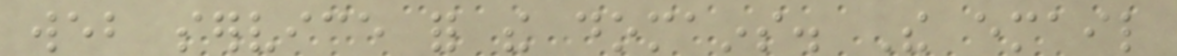web service for the domains. The email
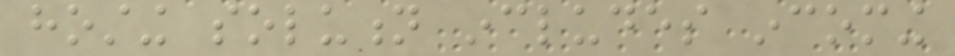hosting solution includes incoming
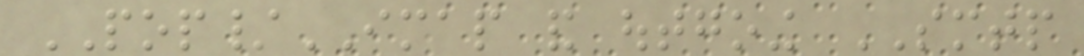POP/IMAP and outgoing SMTP
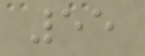55
